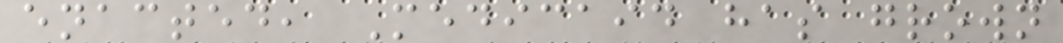enacted, Medicaid has grown
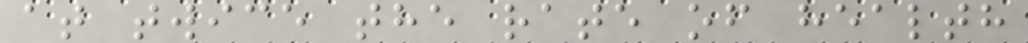at twice the rate of health
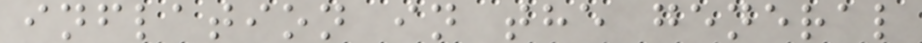inflation in the general
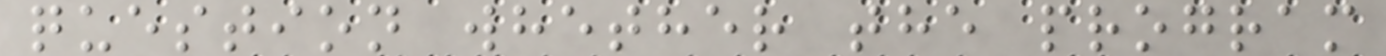question whether the program
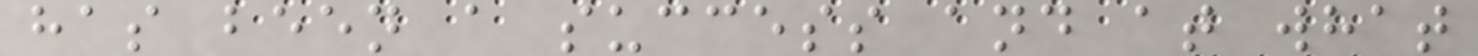has been a success and at what
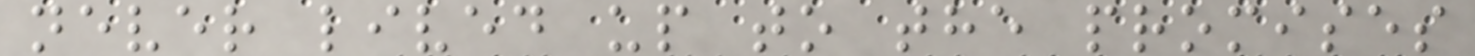never lived up to the promises
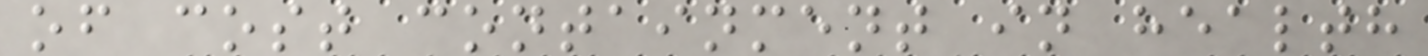of cost containment in health
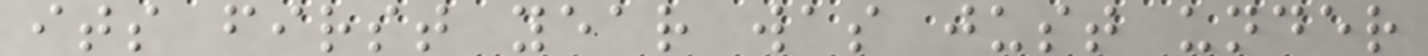its first year was just under
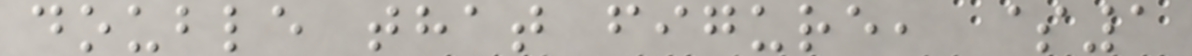double that figure, $1
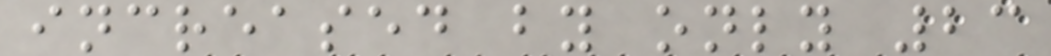increased by only 23
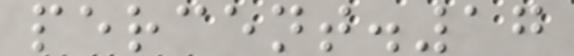percent.17
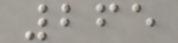265
